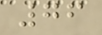76
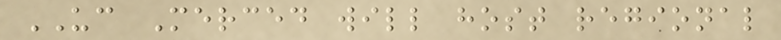UC Merced will host regional
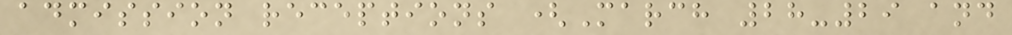admission receptions (March 28-29 and
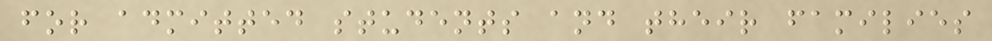for admitted students and their families
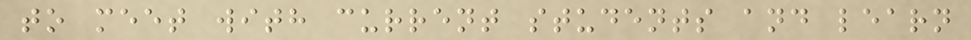to meet with current students and learn
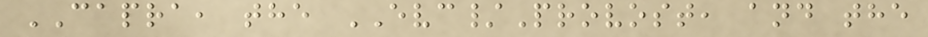CAPRA, the EVC/Provost, and the
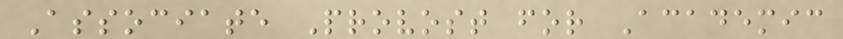Associate Provost for Academic
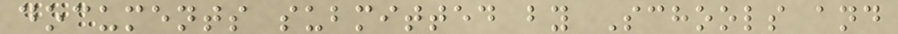documents submitted by Schools and
